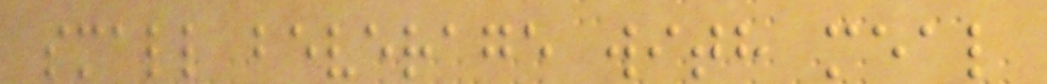small beverage with meal
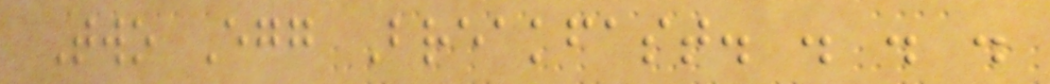Two Egg Breakfast. . . .
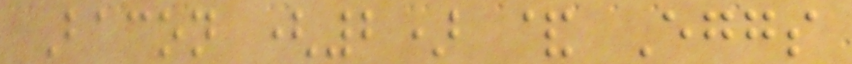Bacon (2) & Eggs
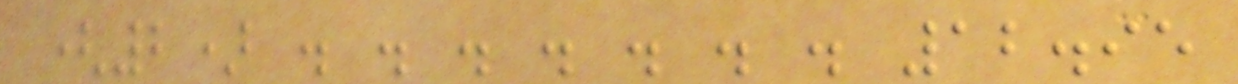(2) . . . . . . . 12.95
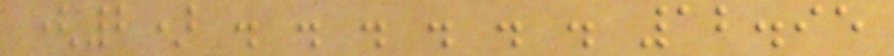(2) . . . . . . 12.95
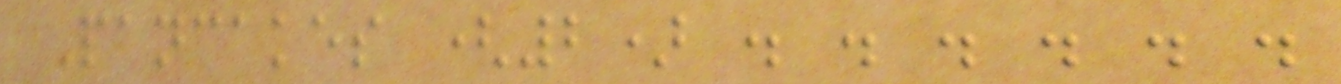Pancakes (2) . . . . . .
